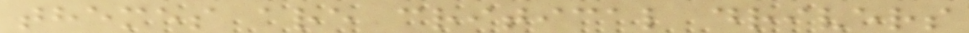themes are critical drivers
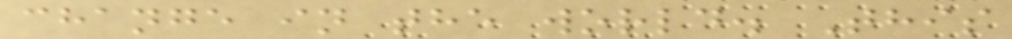change in the world. This
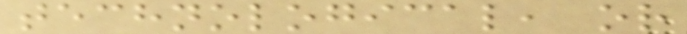technological, or
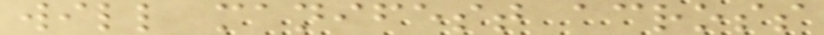will manifest across
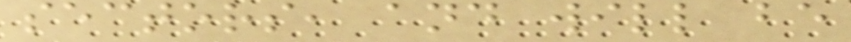sectors, and will be
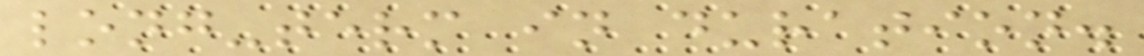long-term in duration.
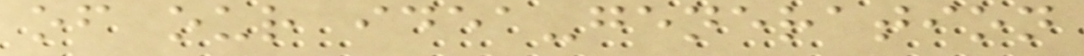of our idea-generation
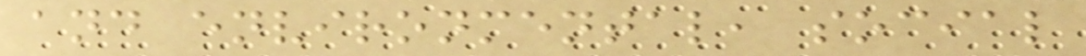and environmental, social
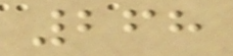268
